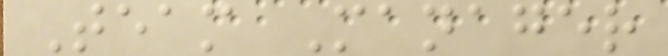Team Manager
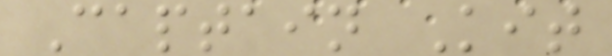Captain Kit
